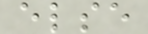else
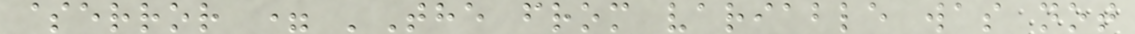$error = 'The from variable was not
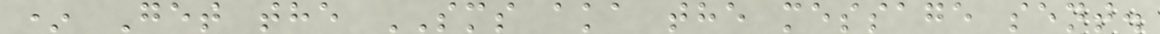* Get the SMS aka the message sent.
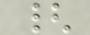{
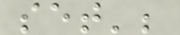set';
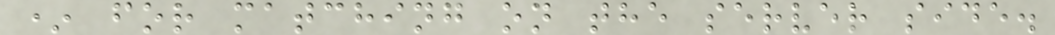* for matching on the server side.
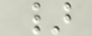}
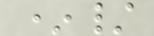*/
